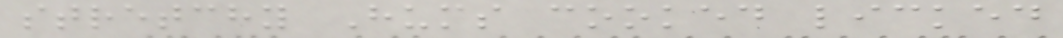stretchy Hums cooked licked
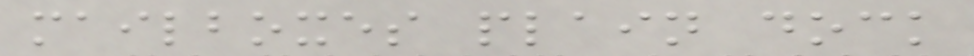mailboxes plain dock
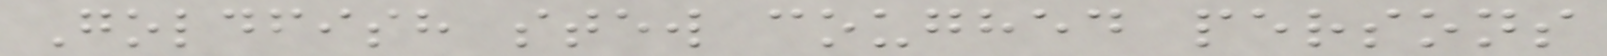Goldfish stew coughed persons
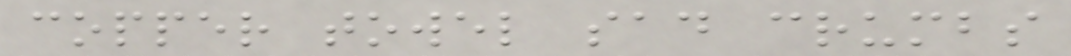copper towel sad crumbs
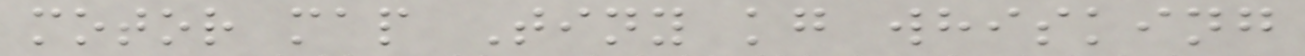motor map Tiny kg whisking
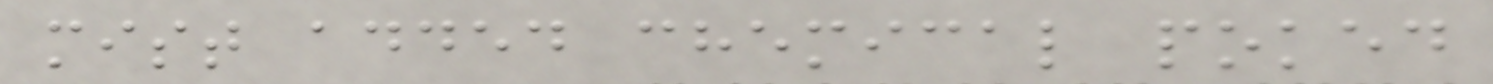mist added chemical poked
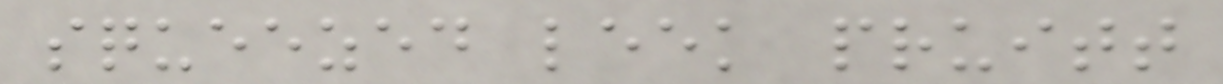squeezed leek pruitt
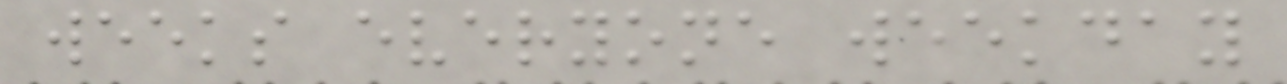weeks everyone weekday
